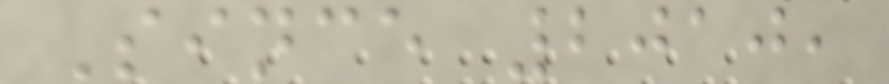Since 2010,
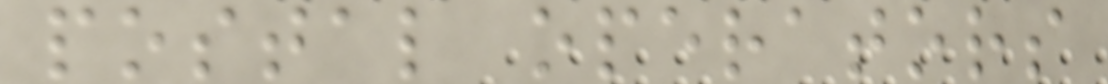postal operators
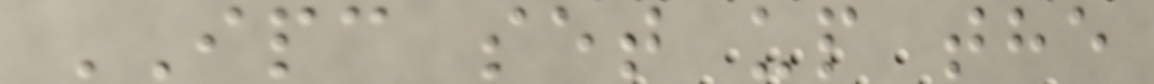IPC set up the
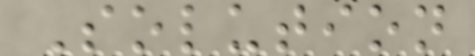Solution
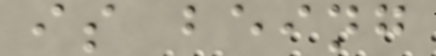is being
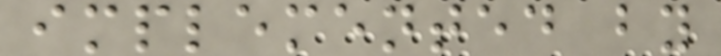implemented by
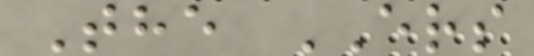The ERS
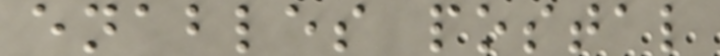enables postal
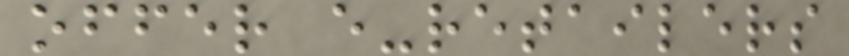offer e-retailers
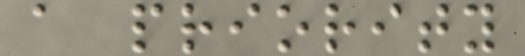a priority
